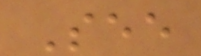See
